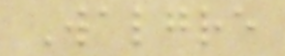Walgre
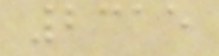2315
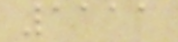1111
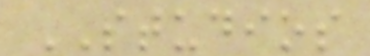STUDIOS
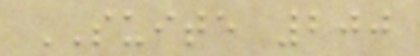SUITE 200
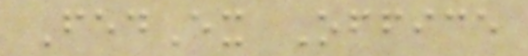FedEx Office
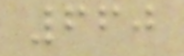660
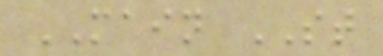MAIN ST
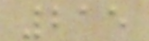215
